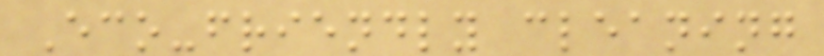Eco-friendly cleaning
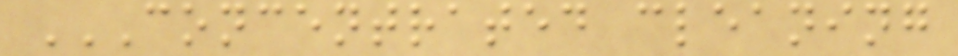CONCENTRATED CLEANING
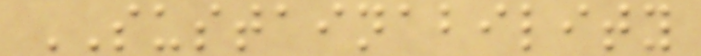SUSTAINABILITY
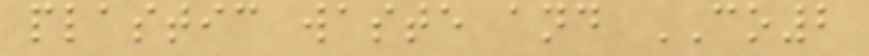plastic waste and CO2
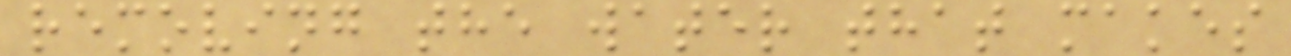removing the water that makes
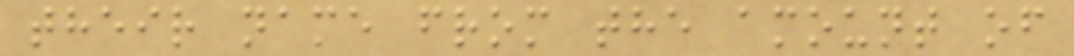their name from the amount of
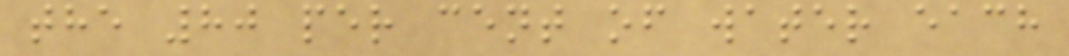the 80 per cent of water each
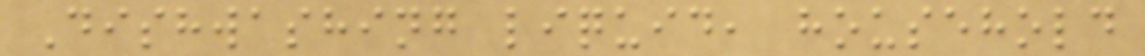Dishwashing liquid, household
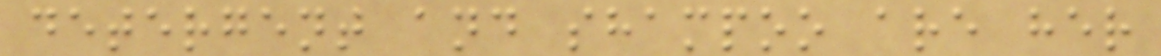detergent and shampoo are her
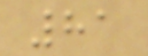81
